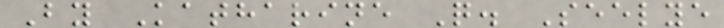By Katharine Q. Seelye
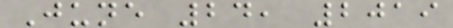June 24, 2019
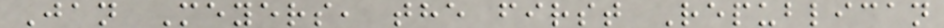Jan Meyers, the first Republican
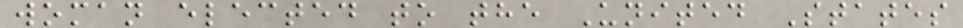woman elected to the United States
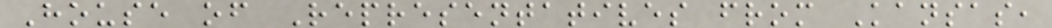House of Representatives from Kansas,
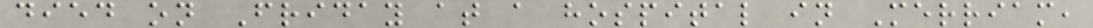died on Friday at a hospital in Merriam,
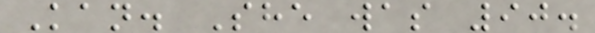Kan. She was 90.
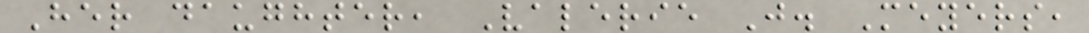Her daughter, Valerie J. Meyers,
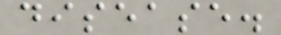disease.
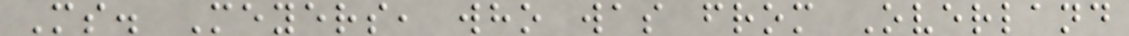Ms. Meyers, who was from Overland
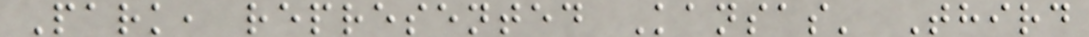Park, represented Kansas' Third
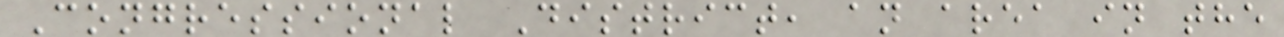Congressional District, an area in the
